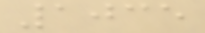1035
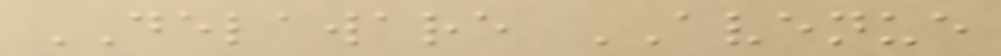DELAWARE AVENUE
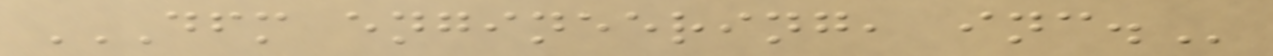DFM ENGINEERING, INC.
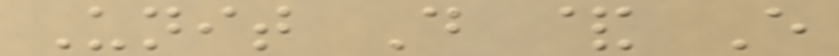Unit D & E
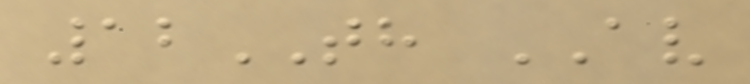12TH AV
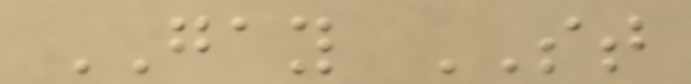GAY ST
